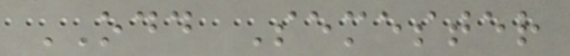ODD Semester
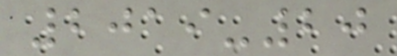2019-20
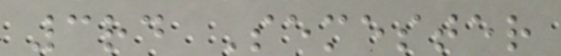3rd Semester
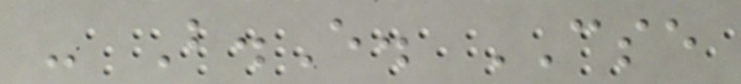- B.E. CSE
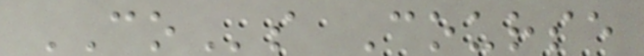COs Course
